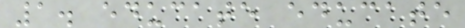1. educate educate
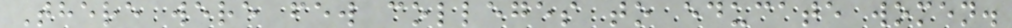There were few colleges to educate women.
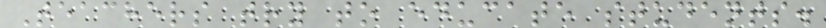Teachers try to educate students.
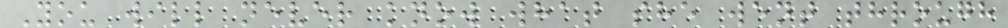You will never know what she went through
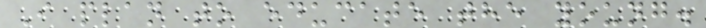I plan to educate the young.
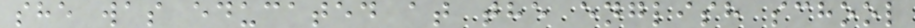she was educated at the english school
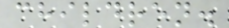children.
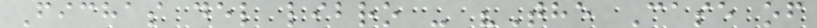Fichas del libro - "The Case of
